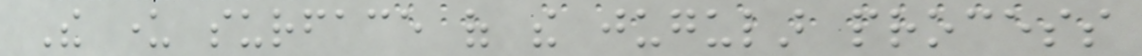The under surface of the jugular process
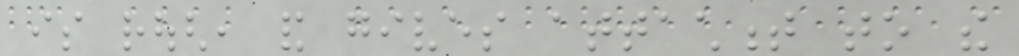is rough, and gives attachment to the
